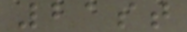21st
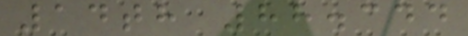14th 88.344
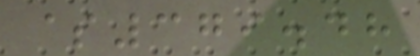$379.48
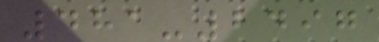481-2497
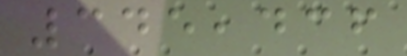345,436
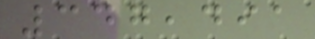347,491
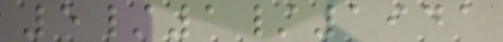5/1/1941
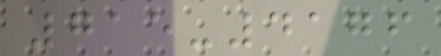715-4176
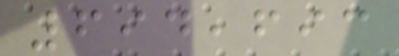694,693
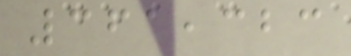361,323
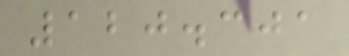120.301
